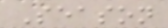Season
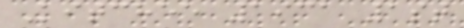Kitchee 1931 1st
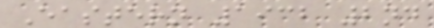Eastern 1932 2nd
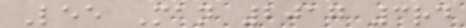Lee Man 2017 3rd
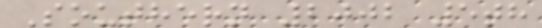Southern 2002 5th
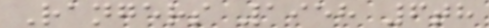Rangers 1958 6th
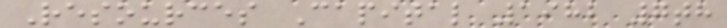Resources Capital 1982 7th
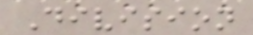Division
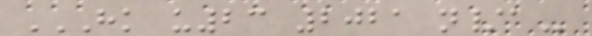HK U23 2021 N/A
